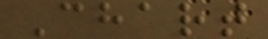Chart
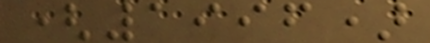(1996)
